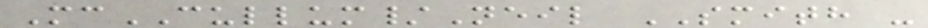McCULLUM/Neil SMITH -
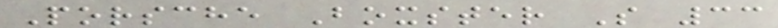Porsche Boxster S 33
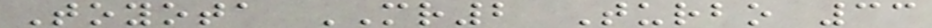Toyota MR2 Turbo 33
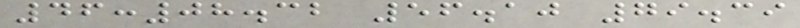46:08.32 56.10 79.39
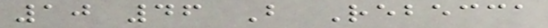10 46 B Rebecca
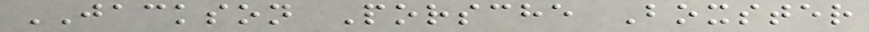JACKSON Porsche Boxster
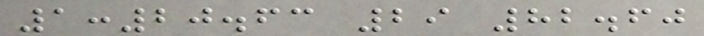1:20.63 29 82.60
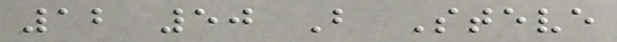12 50 B Steve
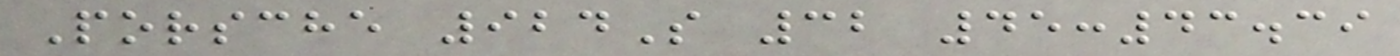Porsche 924S 32 45:43.39
